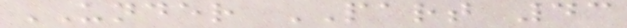UNDER PART 43
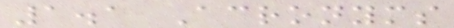1.1 Acronyms
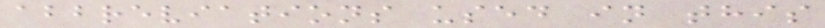abbreviations used in this
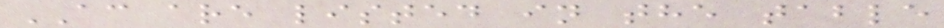AC are listed in the table
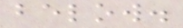below.
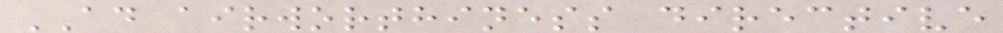AD airworthiness directive
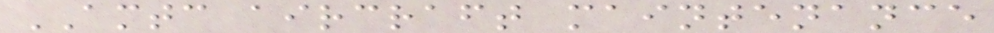AMTC aircraft maintenance
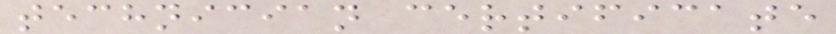technician certificate
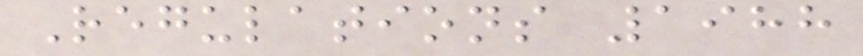Regulations 1988
